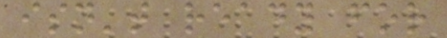isn't ready for
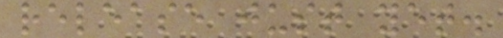release just yet.
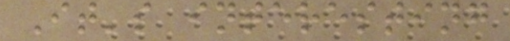It's interesting
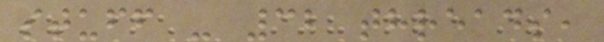stuff - 32 threads,
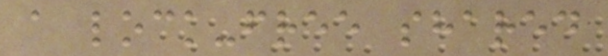a lock-free shared
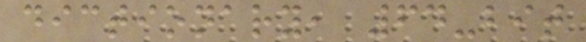dictionary, 64-bit
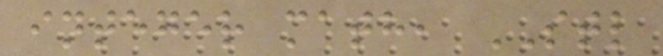integer math, STL
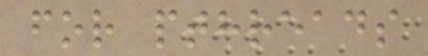for pthreads
